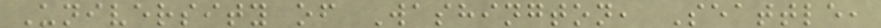University of Washington, Seattle,
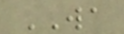WA
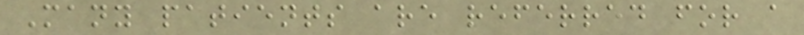Many patients are referred for a
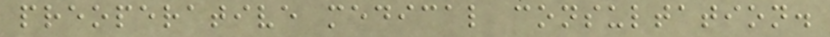preoperative medical consultation.
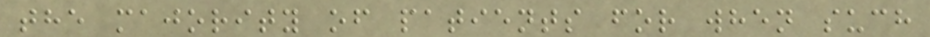the majority of patients for when such
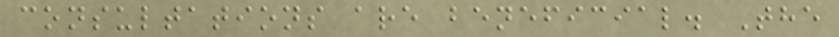consultations are beneficial. The
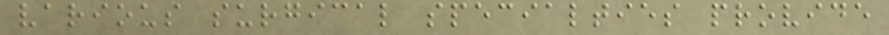various surgical specialties provide
